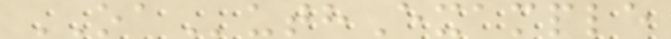OAuthExample
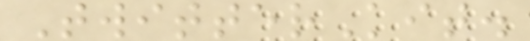TwitterKit.
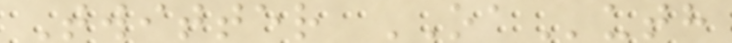Twitter OAuth
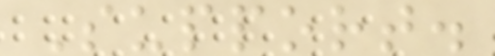Support.
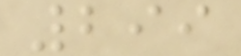299
